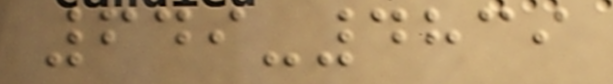649-4839
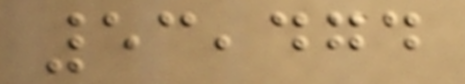53,474
